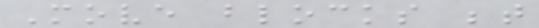Move blocks between
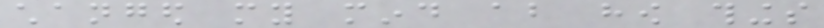changed my mind about how things
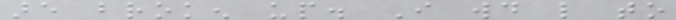are broken up. I would like to
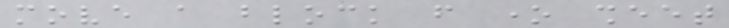move a block from one sheet
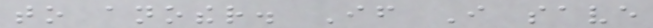to another. If I save
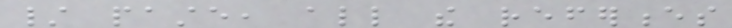/ paste, all the references
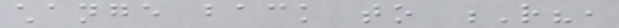change back to R?,
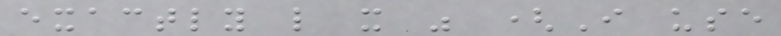exactly like it was (I use
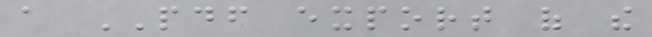a PDF export of the
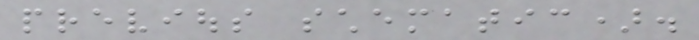previous schematic).
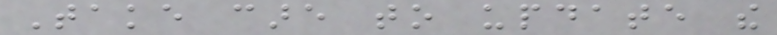Take care to update the
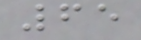65
